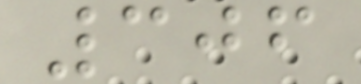306
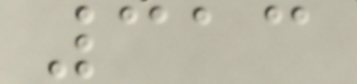313
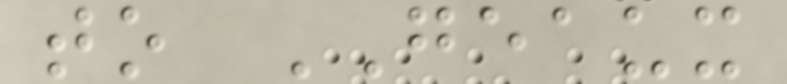to GEAUX
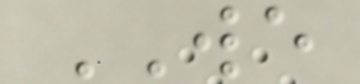WE
